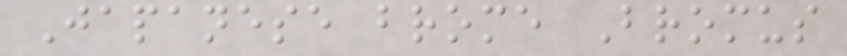Japanese brome Bromus
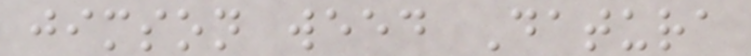jimson weed Datura
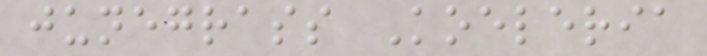junegrass Koeleria
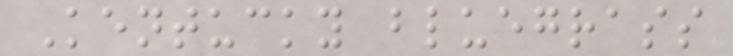Kentucky bluegrass
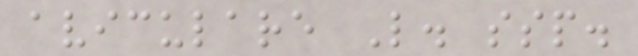aviculare L. ssp.
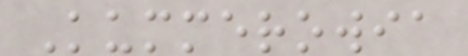Kummerowia
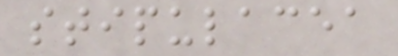stipulacea
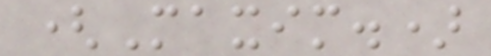(Maxim.)
